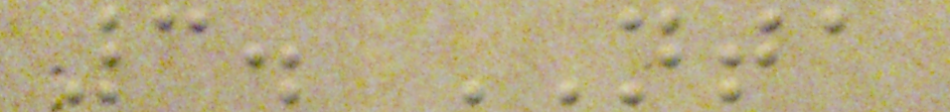3. NTA
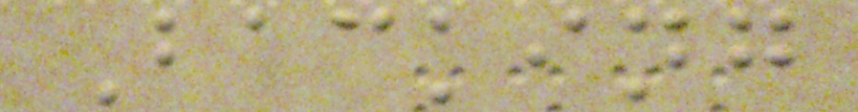Backing
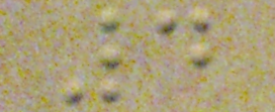4
